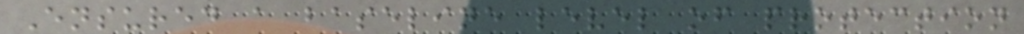Ensured a baseline level of protection
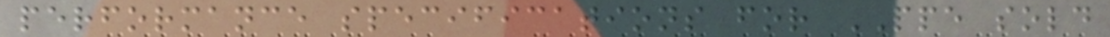performance specifications for PPE sold
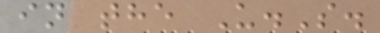in the U.S.
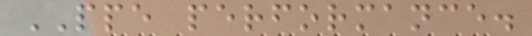PPE performance.
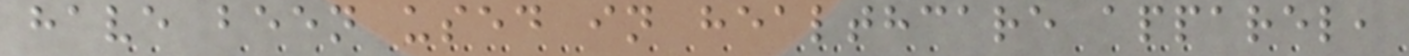have been used in healthcare apparel,
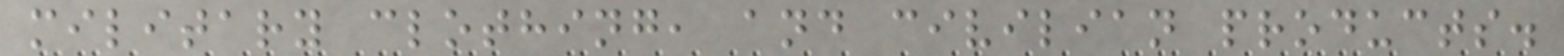military clothing, and civilian products.
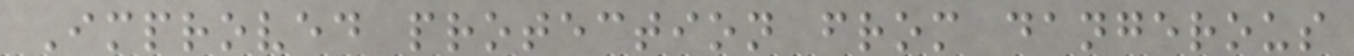Improved protection from dangerous
